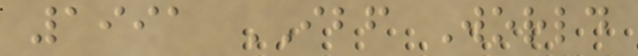1991 IBF World
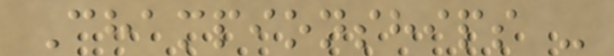Championships -
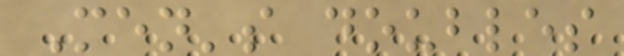Men's doubles
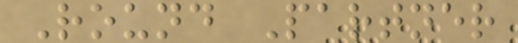Round Partner
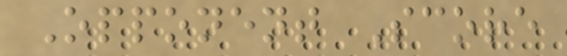Opponent Score
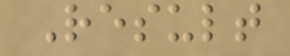Result
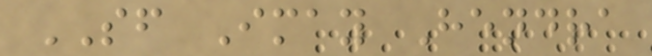SF Imay Hendra
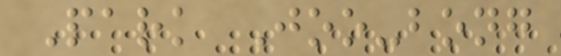Park Joo-bong
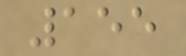155
